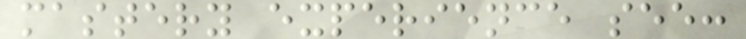mastery experience see:
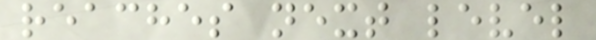reaches next level
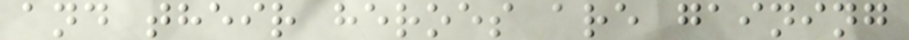and their heroes are gaining
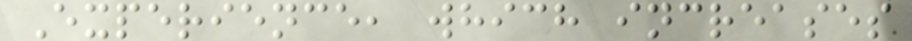Experience, which increases
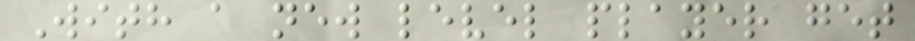With a new level player get
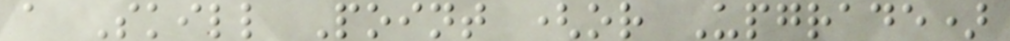a Skill Point (or Upgrade)
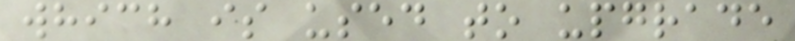which is used to upgrade
